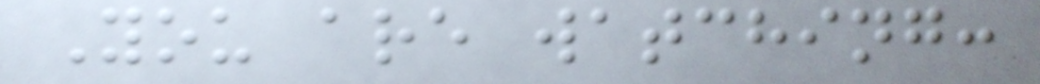You are watching:
